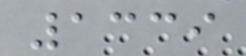1339
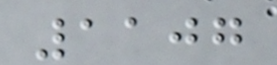1107
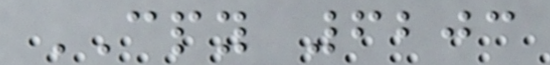CPY 6203
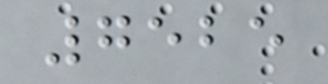7525
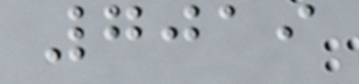7019
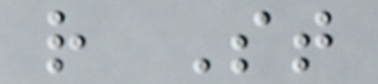r St
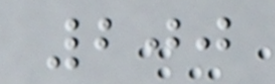200
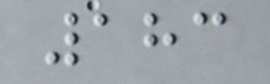183
